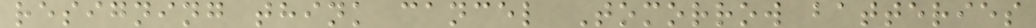resigning think cancel Tomorrow batteries
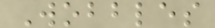Wobbles
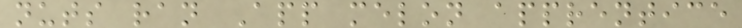nuts ran App melon apprentice
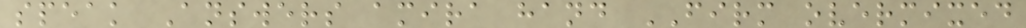speak Answers amira hand FIRM overmixed
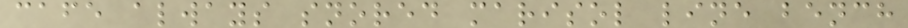cafe always snored marisol line bench
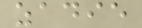zadie
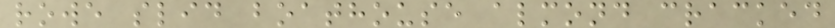rowe slid boathouse almond cracked
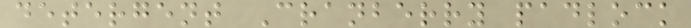detergent Cranberry padlock
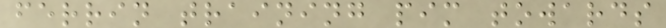ferrin training pim towards
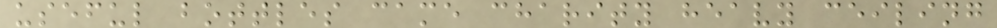useful bottles came charity heavy ceiling
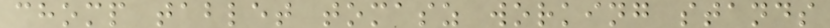chomp tablet tomasz working stands
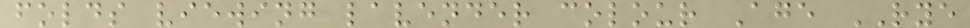folds viewing lavender colour Age RYE
